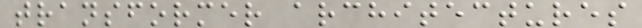transformer architectures
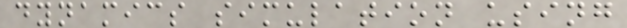dynamics simulation using
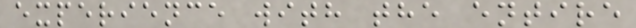experience with the entire
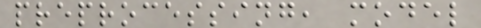preprocessing, model
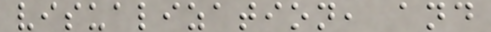visualization, and
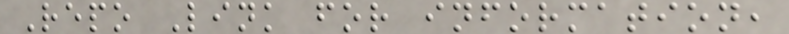Repo Link for information,
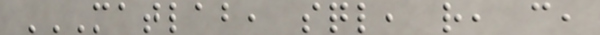MATLAB, SQL, R, C,
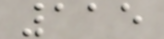115
